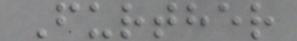Further
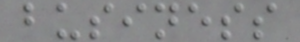business
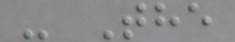- The
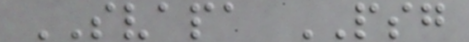SVAPA PSG
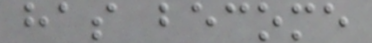has become
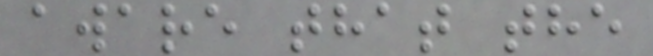aware that the
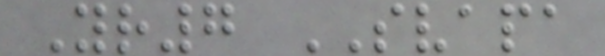Yr7 SVAPA
